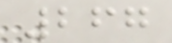267
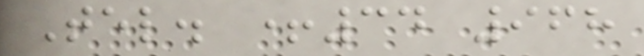Tel. +34 968
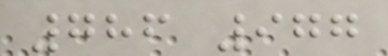786 977
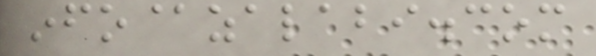info@zalabi.com
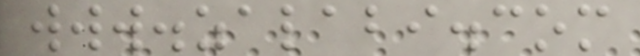www.zalabi.com
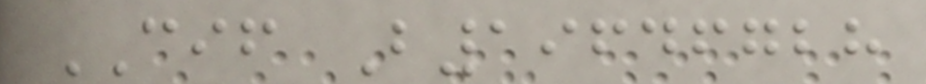CIF B19646728
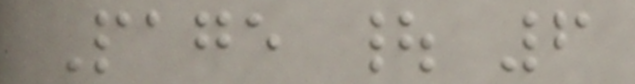Page | 6
